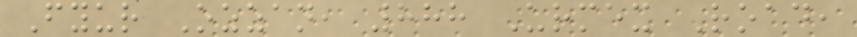Fyur Ozzan, 888 Urmex Road,
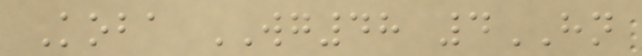Koba WG48 4HN
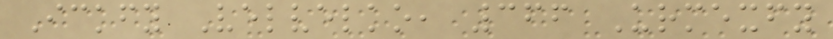Ickfy Velvelko, 366 Urmexfy
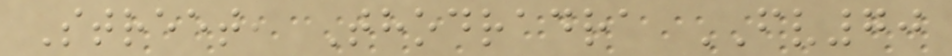Street, Thodradra FV70
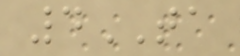4TA
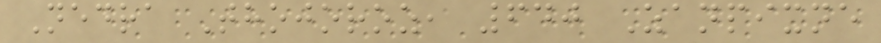Nedra Thojoroz, 640 Zanpixne
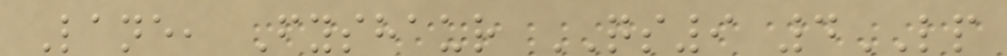Lane, Fyshaur QS9 4LP
